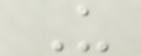U
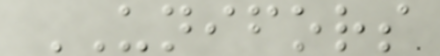UNIFORS
